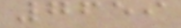7659
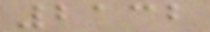2132
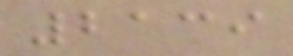2139
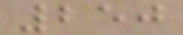250
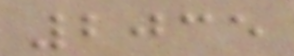2035
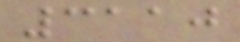3110
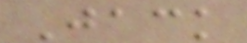Jack
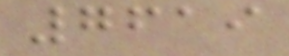7619
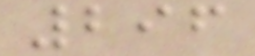296
